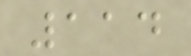114
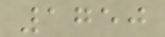1750
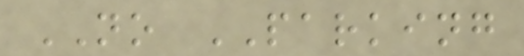NO PARKING
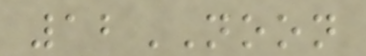12NOON
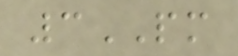3PM
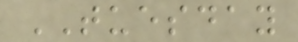TUESDAY
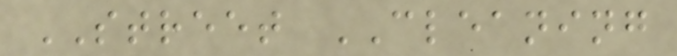STREET CLEANING
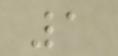1
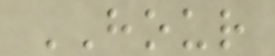HOUR
